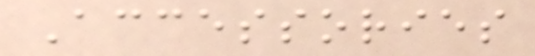Accessories
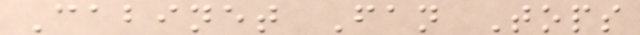Cabinet Fan Tops
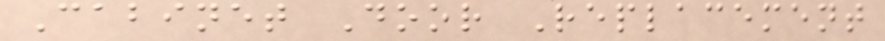Cabinet Door Replacement
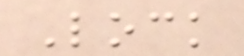Lock
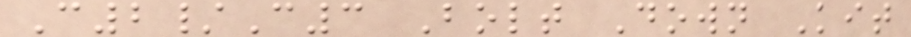C2/C3 Bolt Down Kit
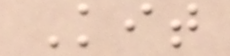Kit
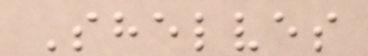Shelves
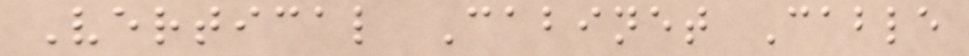Vertical Cabinet Cable
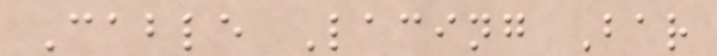Cable Lacing Bar
